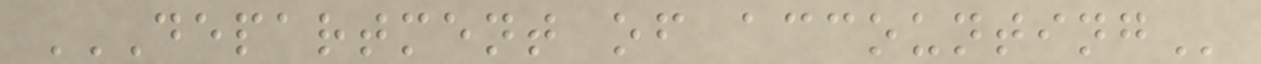DEPARTMENT OF ACCOUNTING
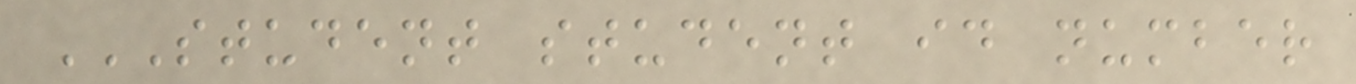STUDENT STUDENT ID NUMBER
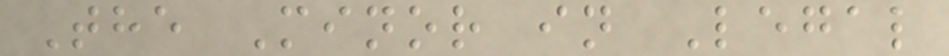The Minor in Legal
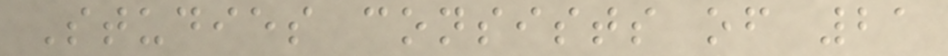Studies consists of 21
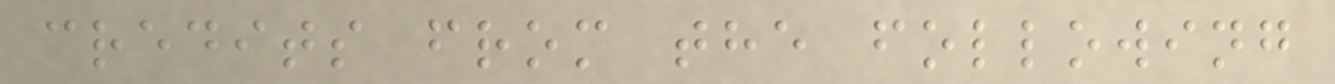credits from the following
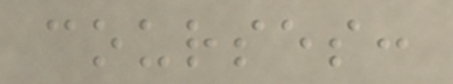courses:
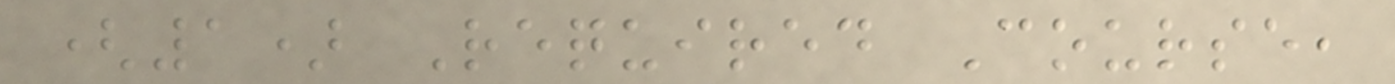(1) Required Course,
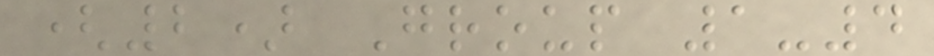(2) Group 1-4
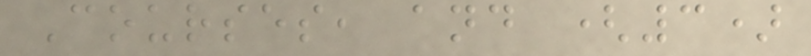Courses, and (3)
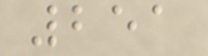251
